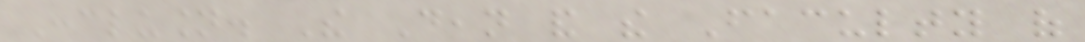Conclusion. The Dean and the Faculty of
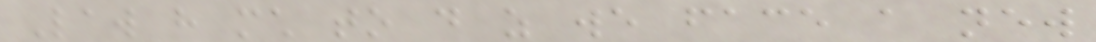Law have much to do as we face a new
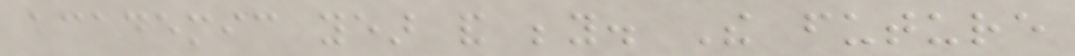academic year and beyond. The future
